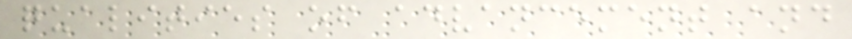qualities of advancement and
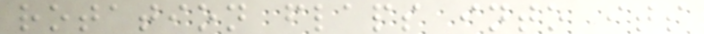rotation flaps into its
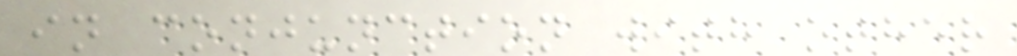in conjunction with other
